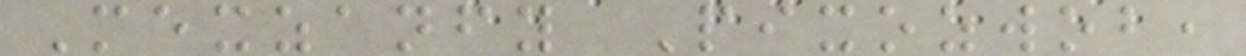Mexzanfy Pixozwob,
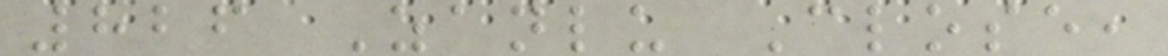826 Zanlu Close,
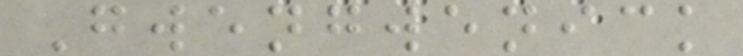Gwengwenick
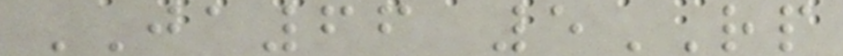JA66 5RP
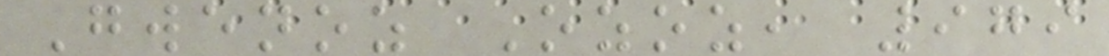Gwenoz Ozoz, 979
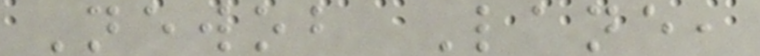Newob Lane,
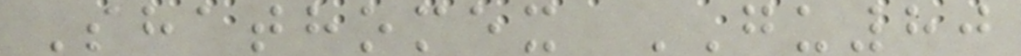Shathomex GU80
